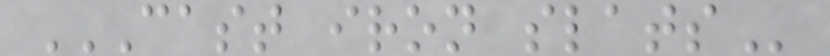CAST IRON SLATS
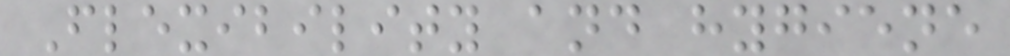Flexibility and hygiene
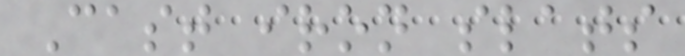Cast iron slats
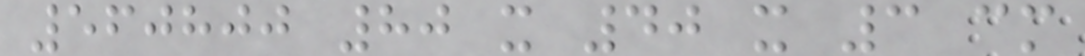560800 80 x 40 x 3 cm
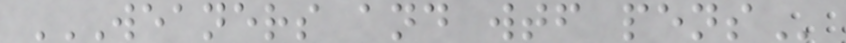WEANERS AND WTF PENS
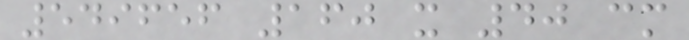549656 160 x 40 cm
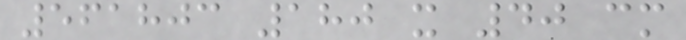561803 180 x 40 cm
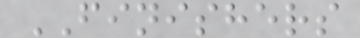FINISHERS
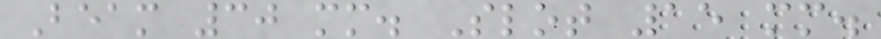Beam 30 mm. Slot 15 mm.
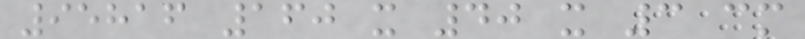95816 160 x 40 x 3 cm
